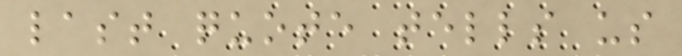last quote tells us
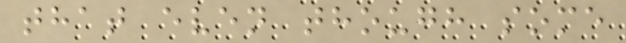that even though some
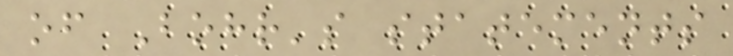of Bohr's statements
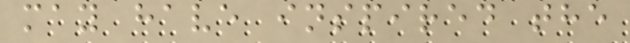may have inspired the
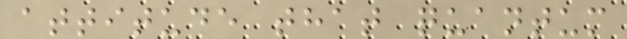attitude that quantum
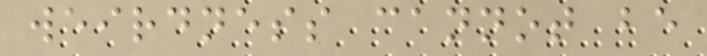weirdness cannot be
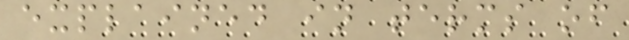explained in terms of
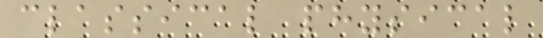classical physical
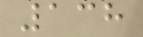138
